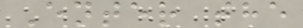Enter the
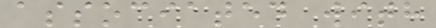associated with
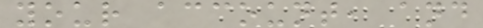your account, and
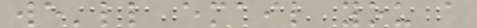we'll email you a
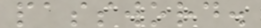password.
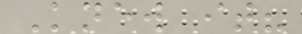Knew it?
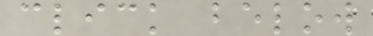click below
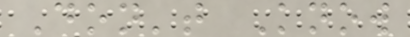Don't Know
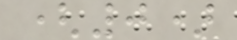(0)
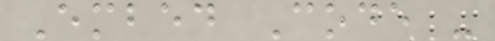Embed Code -
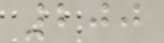200
